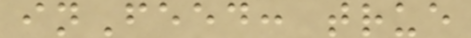inFeed: true
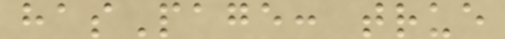hasPage: true
